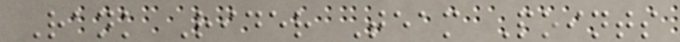Rank Rider Team Points
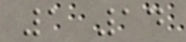1 14
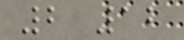2 12
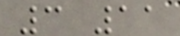3 11
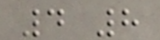4 8
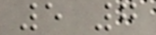5 7
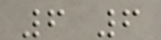6 6
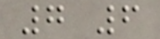7 6
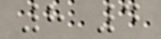8 4
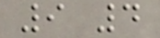9 4
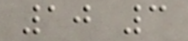10 3
